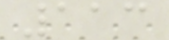113
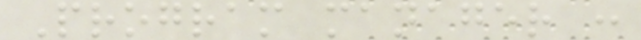Program manager :
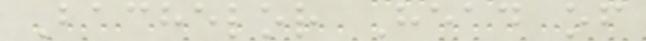Bachelor Head of
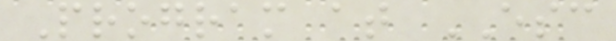Program at ESC
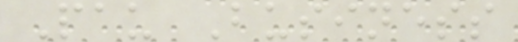Pau Business
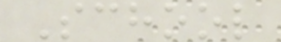School
